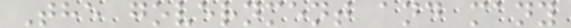The government and many
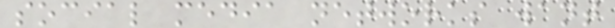social media networks want
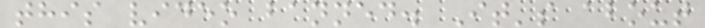this video banned. It's about
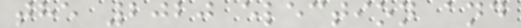the 2020 election and
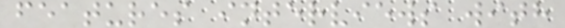features interviews with
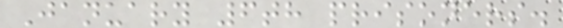January 6th prisoners.
